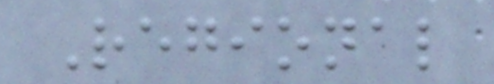Regional
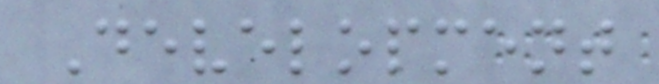Development
